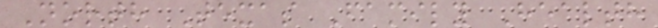North Texas Family Health
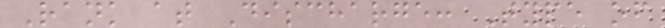Rank at Discharge: Type of
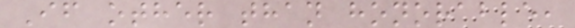If other than honorable,
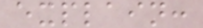explain:
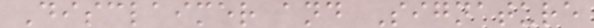Disclaimer and Signature
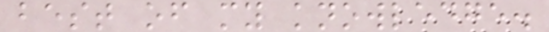best of my knowledge.
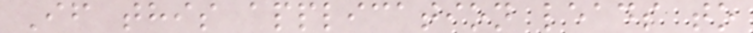If this application leads to
